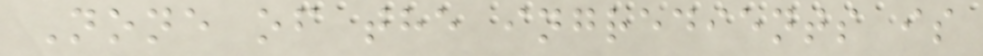None of the ingredients is
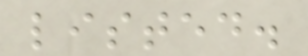listed.
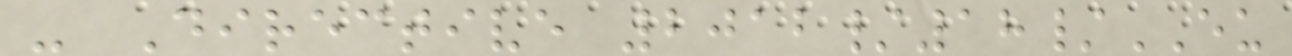- Directive 2012/18/EU
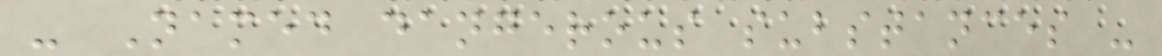- Named dangerous substances -
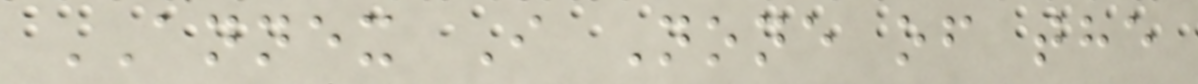ANNEX I None of the
